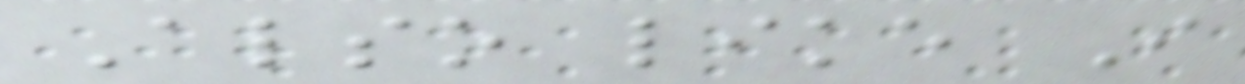Also like I
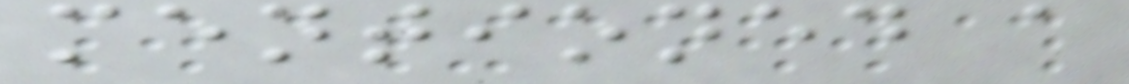mentioned a
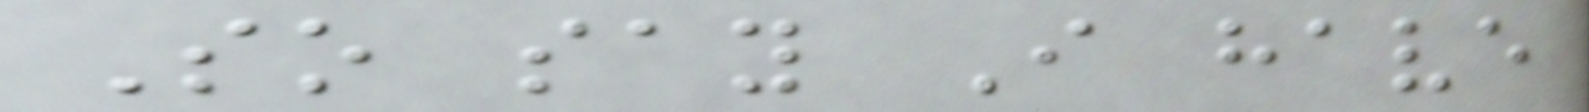So say I have
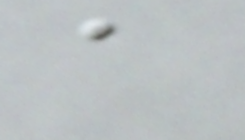a
